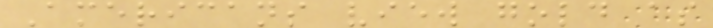Americans view gold as
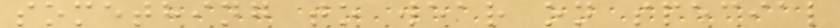something to wear on special
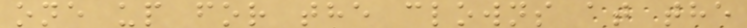one up for the clowns at the
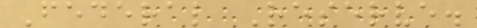Federal Reserve.
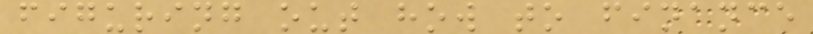figuring out how to finance
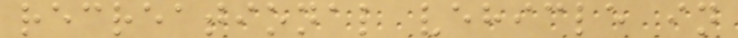recreational vehicle in
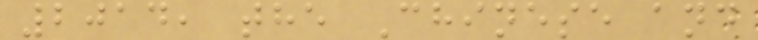2014, the Chinese and
